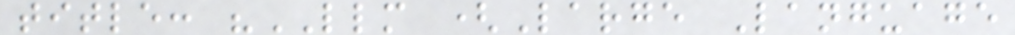title: "LLM (Large Language
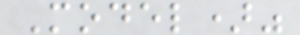Model)"
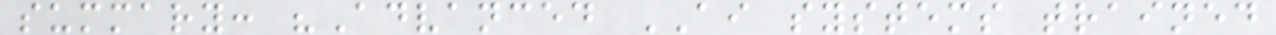summary: "Advanced AI systems trained
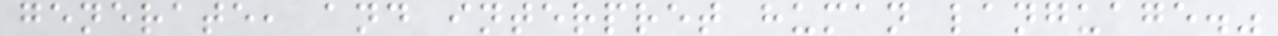generate, and interpret human language."
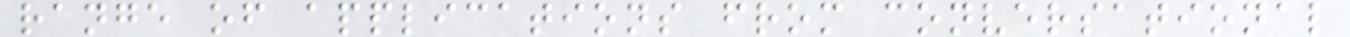range of applications from conversational
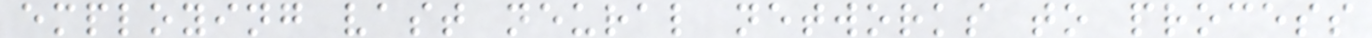employing vast neural networks to process
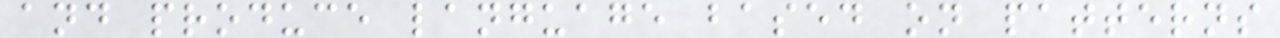and produce language based on patterns
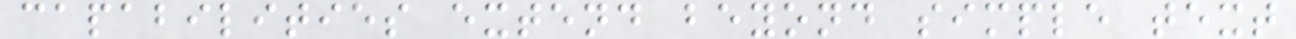capabilities extend beyond simple text
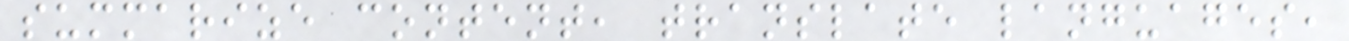summarize content, translate languages,
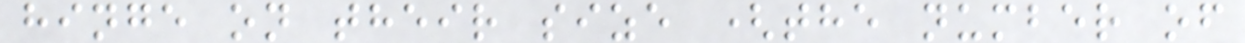hinge on their size (the number of
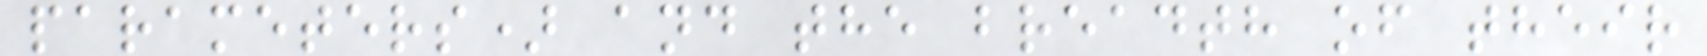parameters) and the breadth of their
